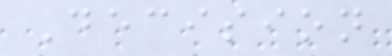Decision
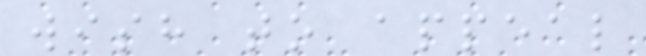wish to appeal
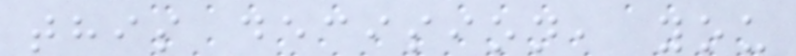this decision, you
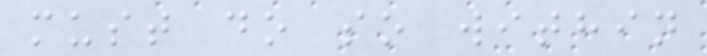must do so within
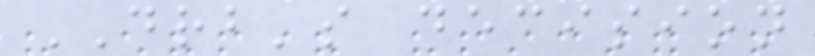DRB's decision
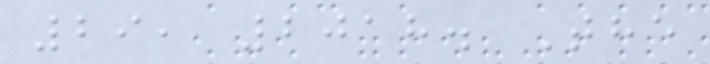29, 2018. The
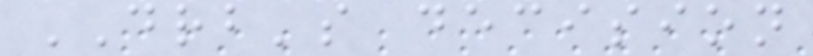DRB's decision
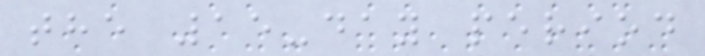the 15-day period
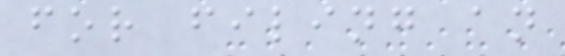for filing an
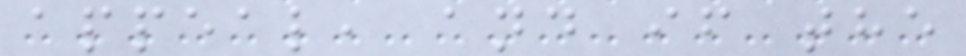appeal, and if the
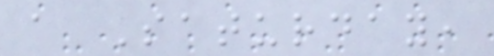a Saturday,
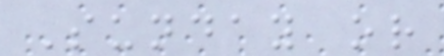Sunday or
